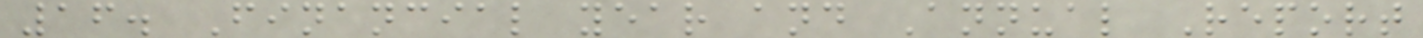16. Financial year and Annual Report
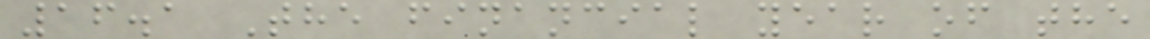16.1 The financial year of the
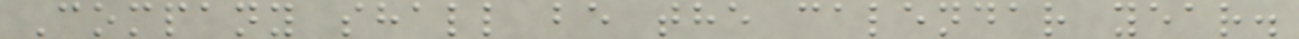Company shall be the calendar year.
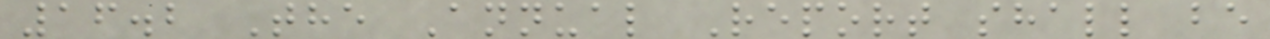16.2 The Annual Report shall be
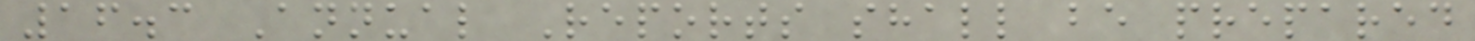16.3 Annual Reports shall be prepared
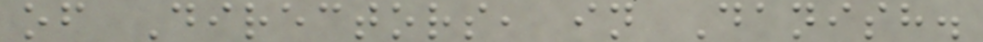of Directors, in Danish.
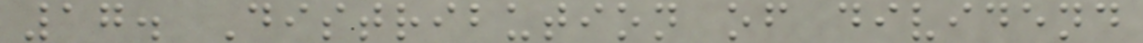17. Distribution of dividend
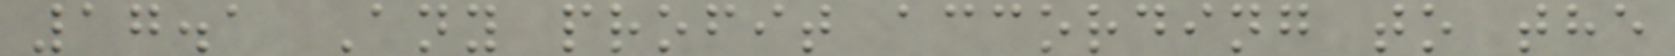17.1 Any profit according to the
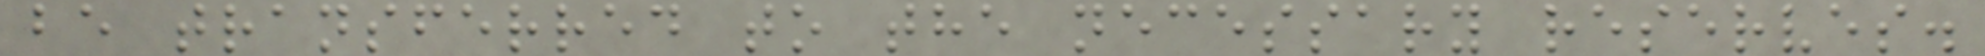be transferred to the necessary reserves.
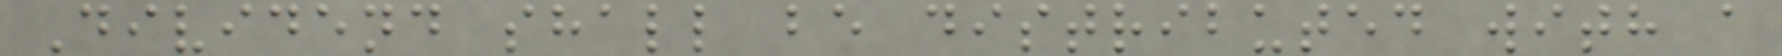Dividend shall be distributed with a
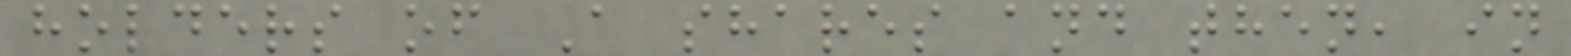holders of A shares and then, in
